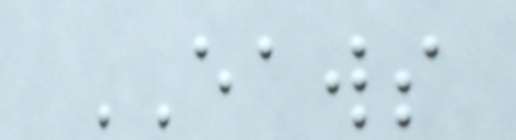EAWS
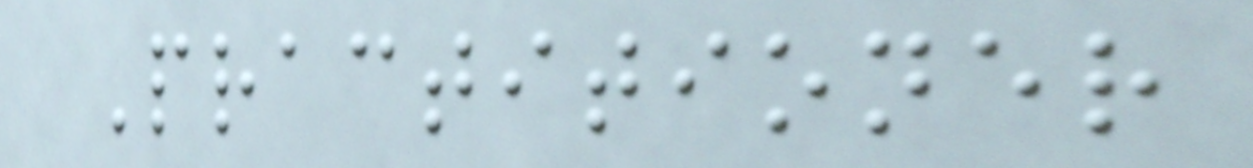Practitioner
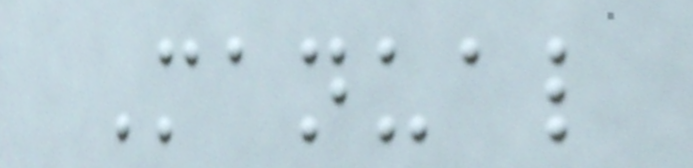Manual
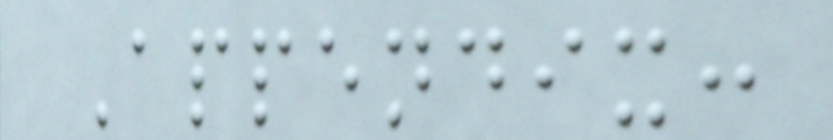Appendix:
